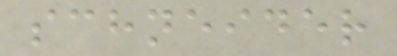schneider
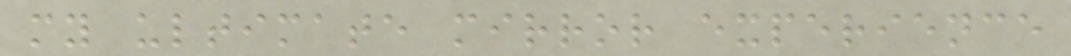my ultimate mirror experience
